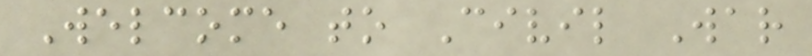Welcome to Civil War
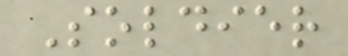Soldier
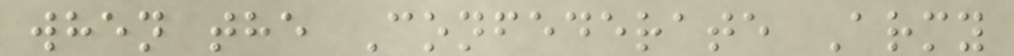when the Confederate Army
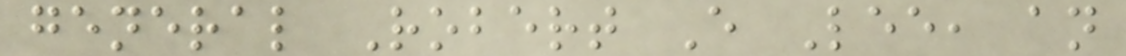general Robert E Lee, an
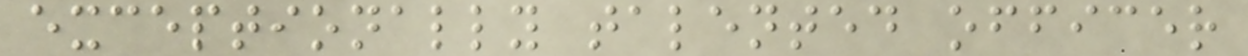exceptionally talented officer
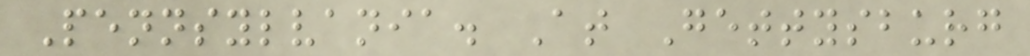Pennsylvania. At Gettysburg
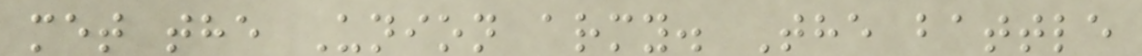met the Union army. The battle
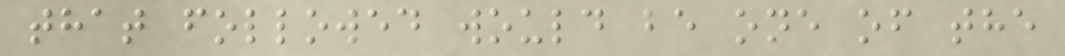that followed would be one of the
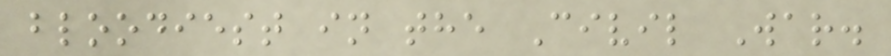bloodiest in the Civil War.
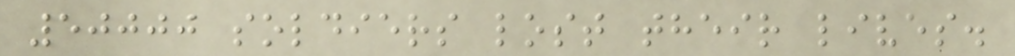50000 soldiers lost their lives.
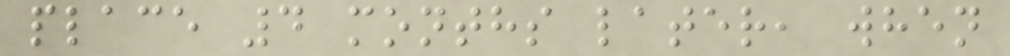place 4 months later, when
